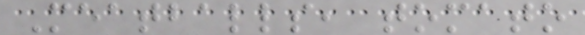Meatballs, tomato
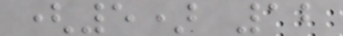(5) 12
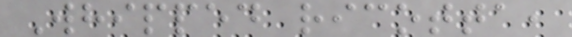Whipped ricotta,
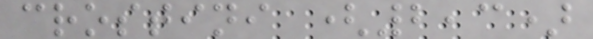crostini (2,3)
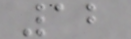12
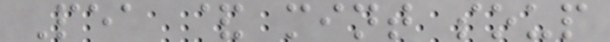Pea & mint soup
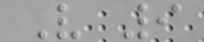V 9
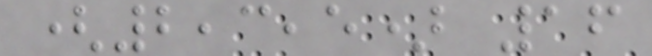(2,3,5) 16
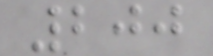200
